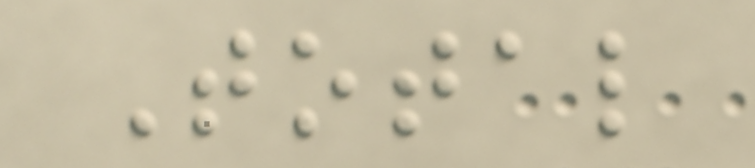Total
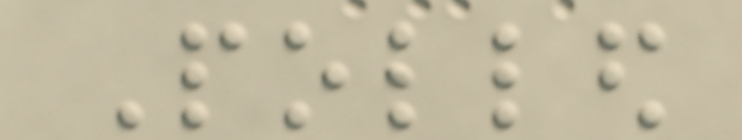Polled
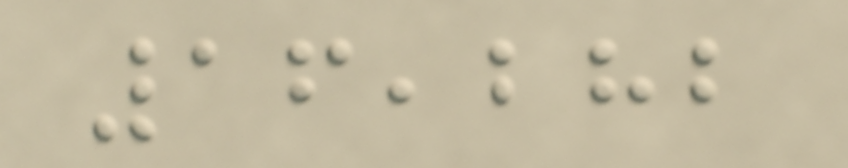16,282
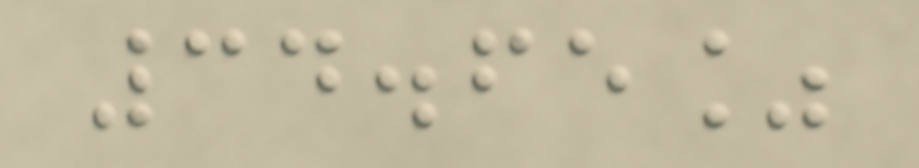34.65%
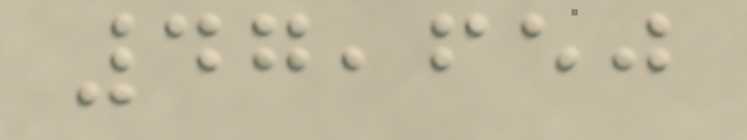47,650
